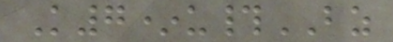K7*u#BZ
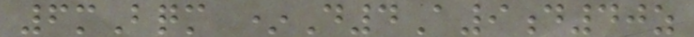6mBqm *D4A9d40z
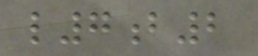l7b2
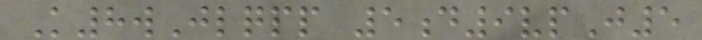K8wJlqpp 5d9vpJ5
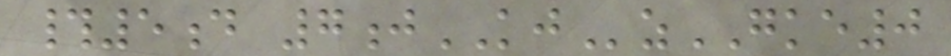#5d 7jKJzGKE0
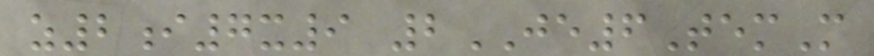z2i7x9 2JE6TemM
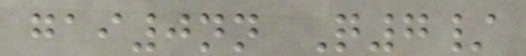gai0nn Q7/
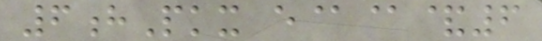6hPkx e@@&6
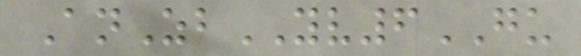AnZbYV6GU
